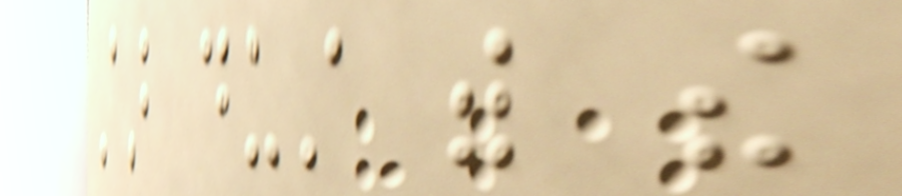star dust with the
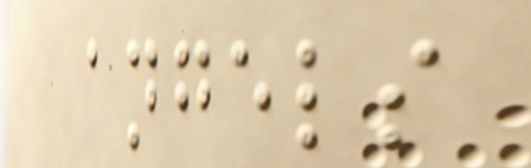angels
